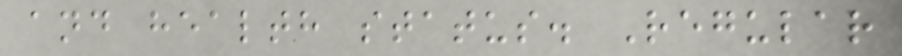and health status. Regular
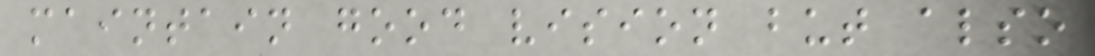maintain good vision but also
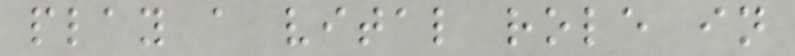play a vital role in
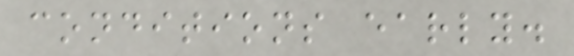conditions early.
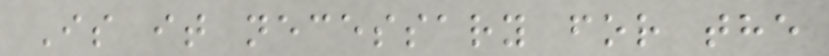Is it necessary for the
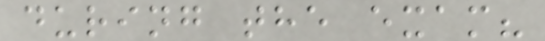during the exam?
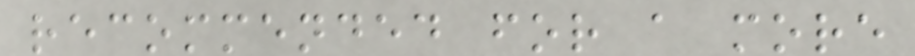recommended for a more
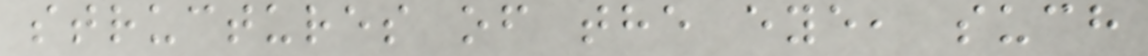structures of the eye, such
